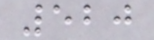520
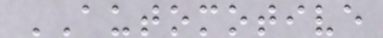AUTOMOTIVE
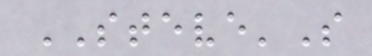STEVE'S
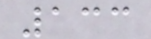133
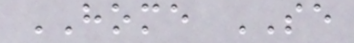HOME SE
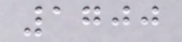1700
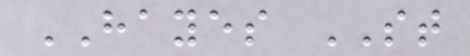HAYES ST
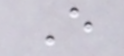E
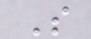S
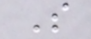S
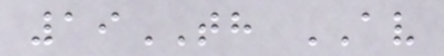19TH AV
